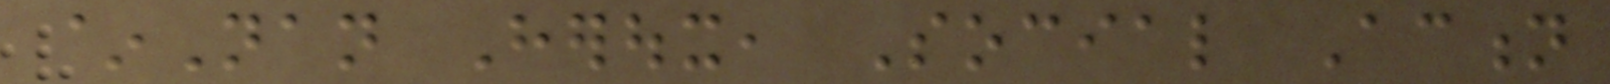~Nan Heroux, Social Action
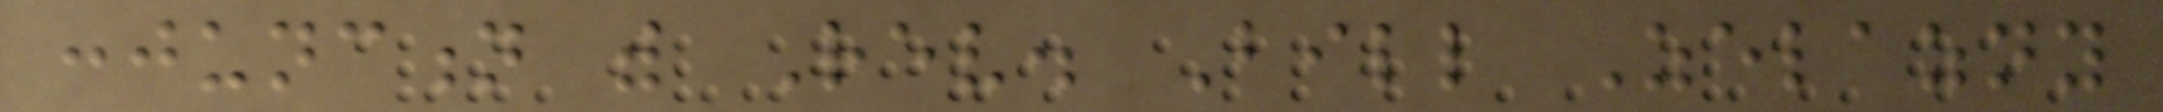conjunction with Rev. Bill Zelazny
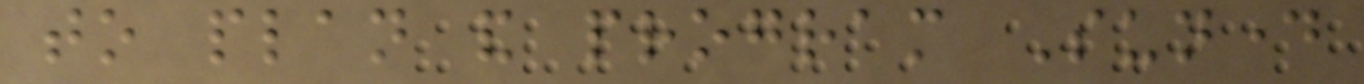to plan and program Sunday
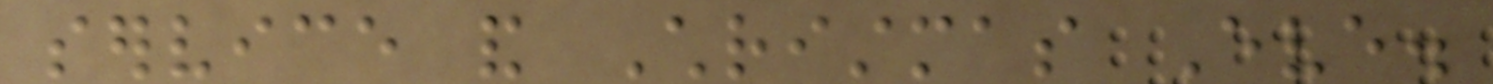service and Christmas Eve.
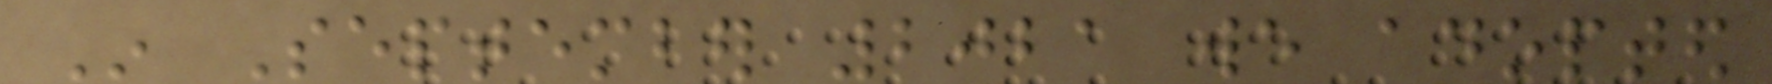In September 2021 we adopted
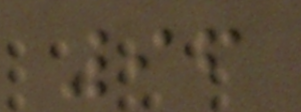96
